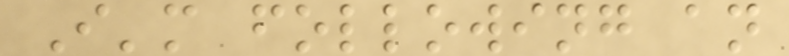I'm following an
